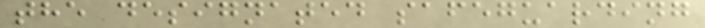the designated safeguarding
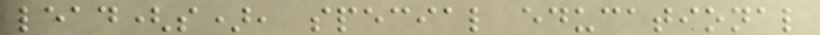lead(s), special educational
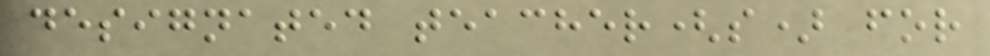designated teacher(s) for
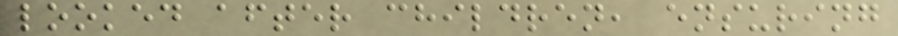looked after children, ensuring
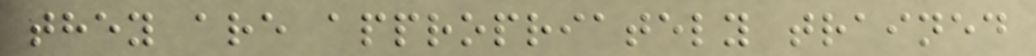they are appropriately trained
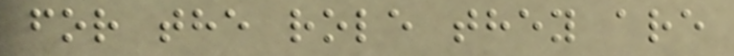for the role they are
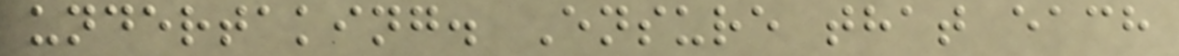undertaking. Ensure that each
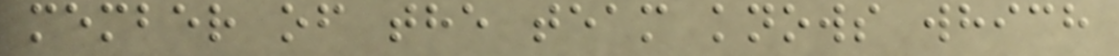member of the team knows which
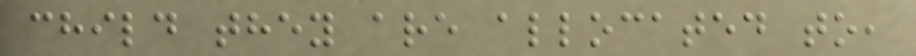child they are allocated to,
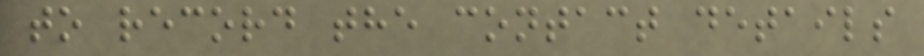to record the contact details
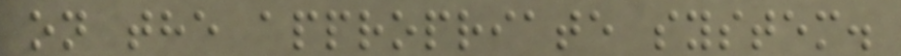on the appropriate system.
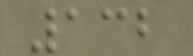132
